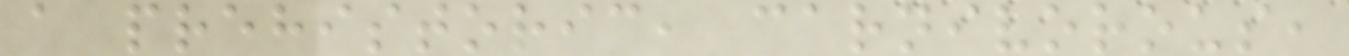a prehistoric, carnivorous,
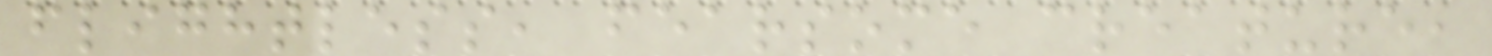flightless, fearsome creature,
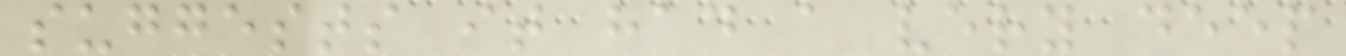suggests it had a very deep
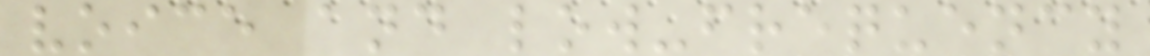voice and low-frequency
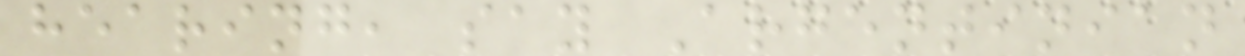hearing, say Argentinian
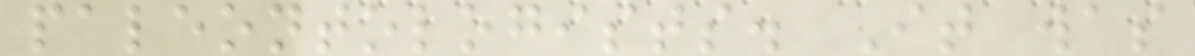paleontologists. It was
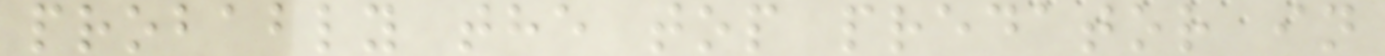probably the top predator in
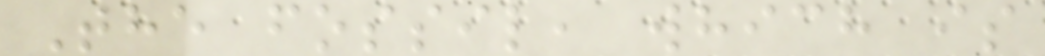The fossil, which is
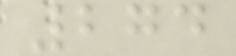274
